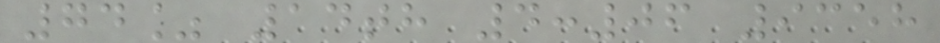74% 14th 4:06 9358
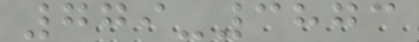779-3873
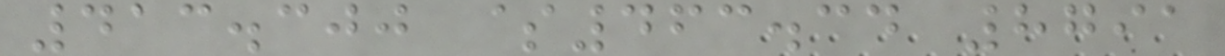413.300 $463.34 8791
